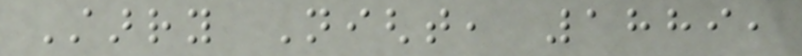Starry Night, 1889,
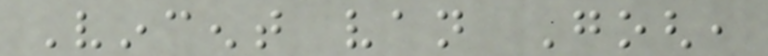Vincent van Gogh,
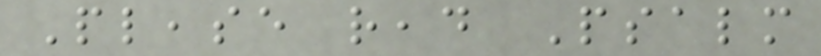Please read Psalm
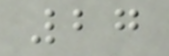27
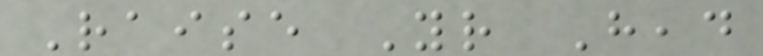Raise Your Head
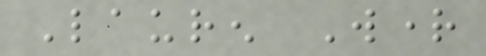Lauren Wright
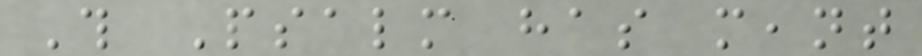This Psalm has meant
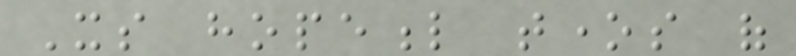Its hopeful tones of
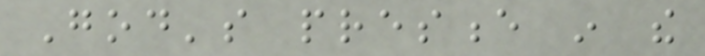God's presence in the
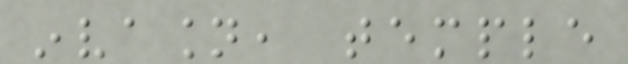invasion, temple
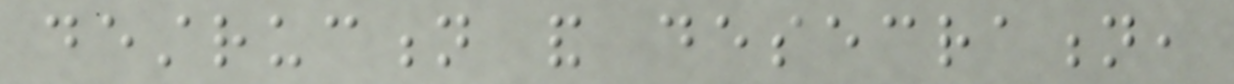destruction and desecration,
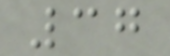37
